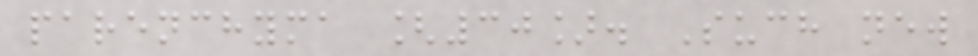parenchyma [30]. Such new
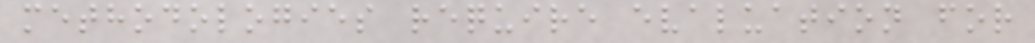methodologies require evaluation for
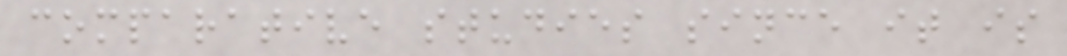comparative studies since it is
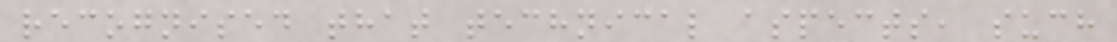recognised that technical aspects, such
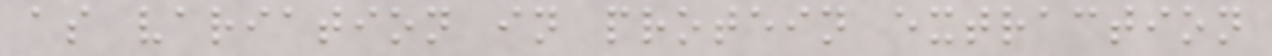as variation in protein extraction
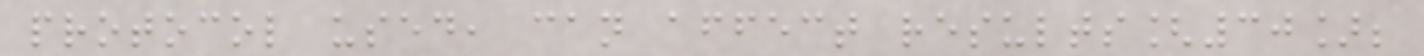protocol used, can affect results[30];
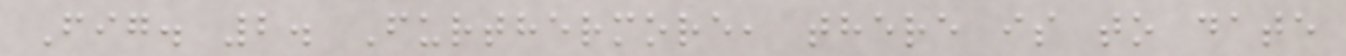Fig. 2. Furthermore, there is to date
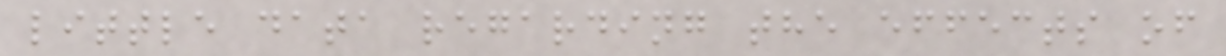little data regarding the effects of
